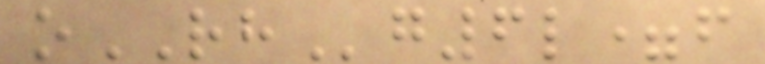oRHg6l=f
